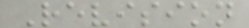Revision
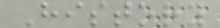History
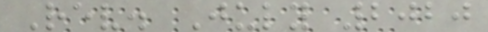Rev. July 2020
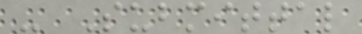- Submittal
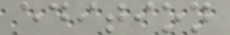edition
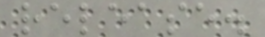release.
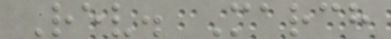Rev. March
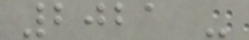2021 -
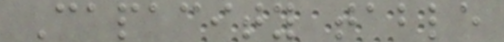Capacity table
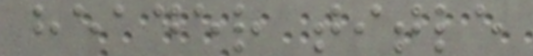header title
